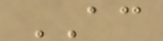AC
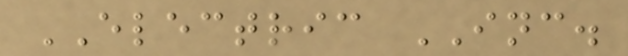ELECTRIC INC.
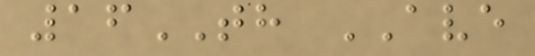16TH AVE
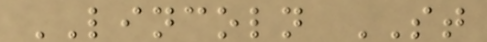LINCOLN ST
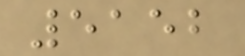5152
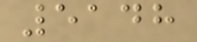5148
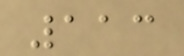113
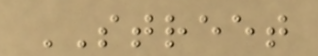STREET
